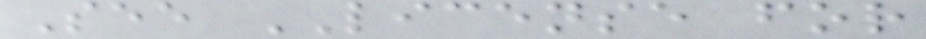See LICENSE for
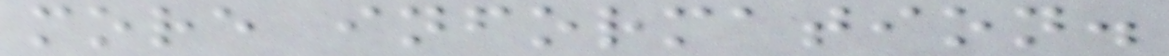more information.
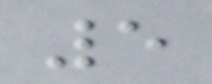5
